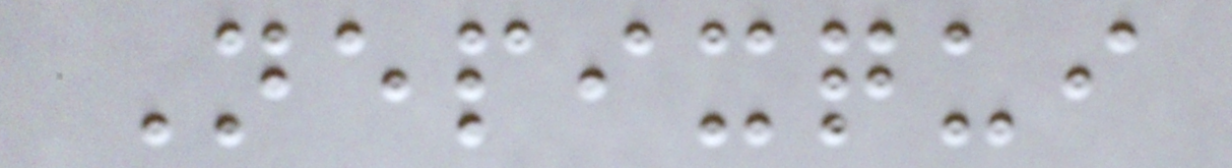Nepixqui
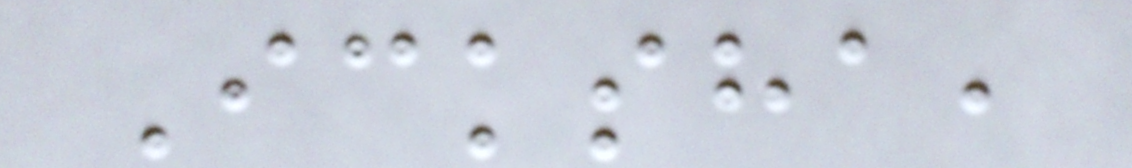Icksha,
